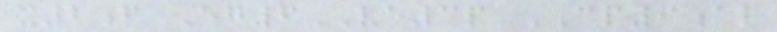x2f Eg6VE3p CP9al
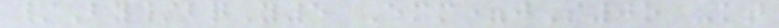/By/bqY5 Emm=jS0o -kt
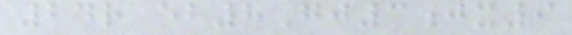24r eb8Gj3jx9
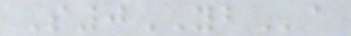S0YBa
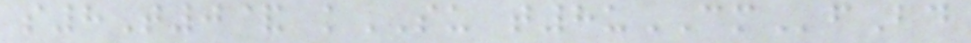s8T0& kSU t8uCMfBd
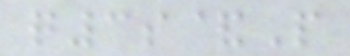q3s&P
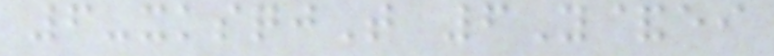6-xksqjT 6Y&ei
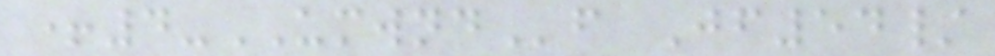+4-UMWNDf Jf54/
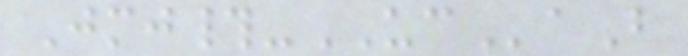Jmj#-UCaB
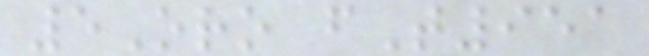5Oro fT951
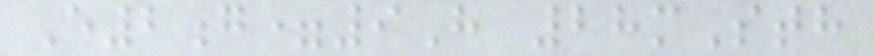E2g=9H 28mSth
